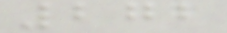272
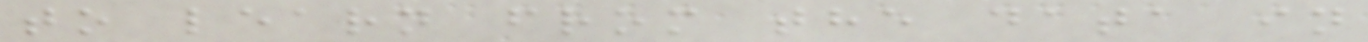to learn from the data in
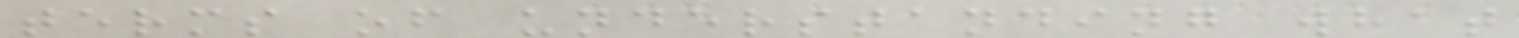terms of understanding what
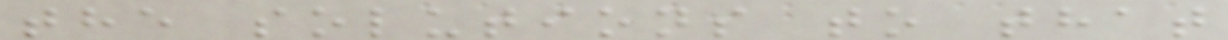the solutions to that
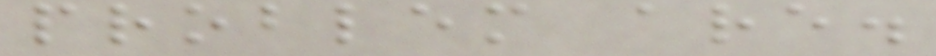problem are.
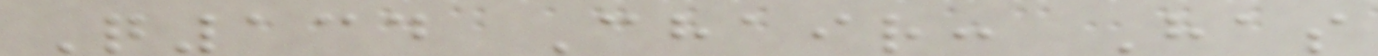Q134 Chair: Has
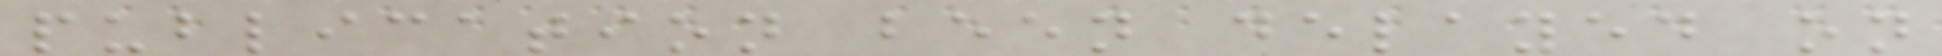publication been delayed on
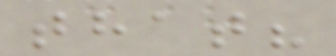that?
